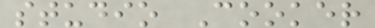studio Cooker
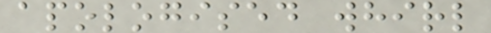apologised whirl
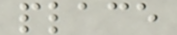place
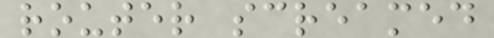router screamed
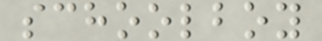schoolboy
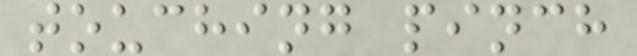touching pinch
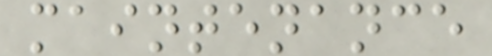maintenance
